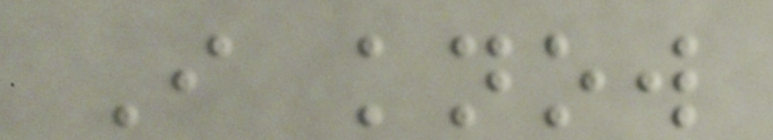I know
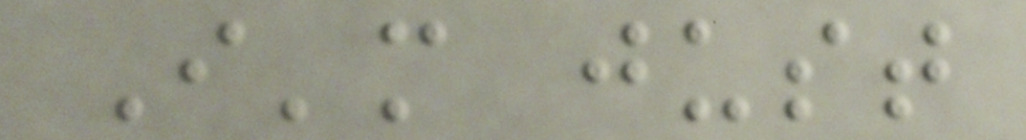I'm just
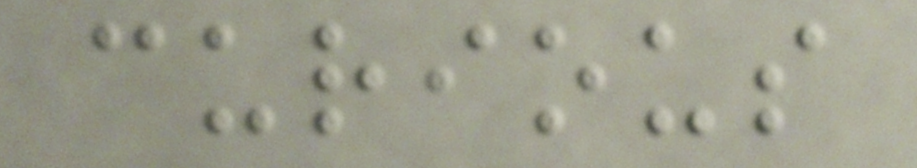curious
